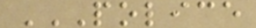POLICE
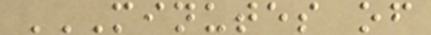MINUTES OF
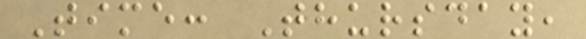Time: Thursday,
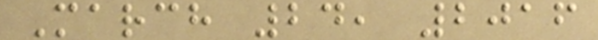March 24, 2016
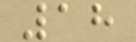18
